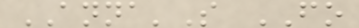ANNA'S FO
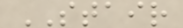STAIR
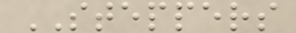STEPPERS
